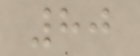80
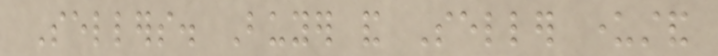Sellers. Buyer and Seller understand
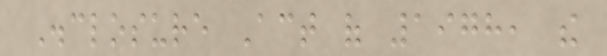Disclosure Act of 1978, the
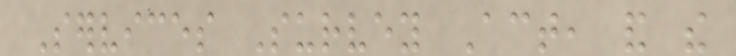Services Survey Act, and the
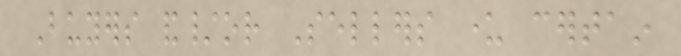Buyers and/or Sellers under certain
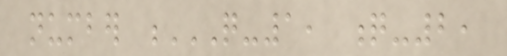number Q-1, Q-2,
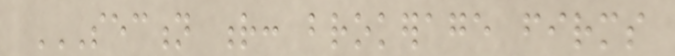SECTION R: BROKERAGE FIRMS
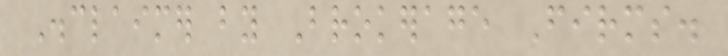Disclaimer by Brokerage Firms.
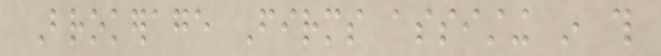Brokerage Firms assisting in this
